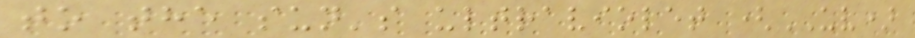to the sun's ultraviolet (UV)
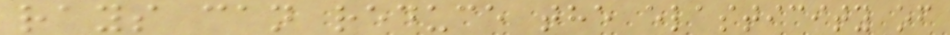rays can reduce the elasticity of
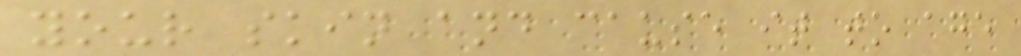your skin and cause it to age
